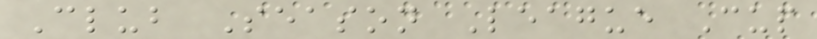Club Season League Cup
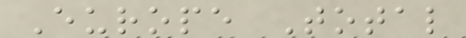Europe Total
